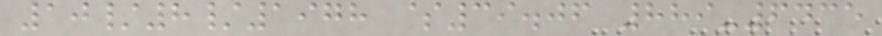10/8/1978 $39.06 889-6435
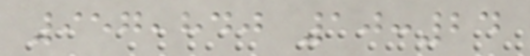957,840 10:24
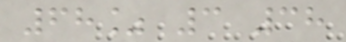68% 3 38
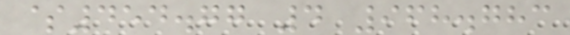$454.77 4 968.783
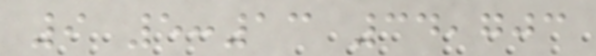9 5:13 34,703
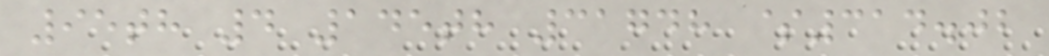95th 4 145th 31748 $314.02
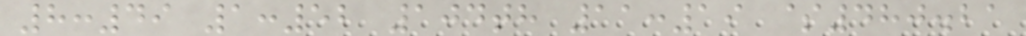8:49 1:52 104th 11:19 $480.21
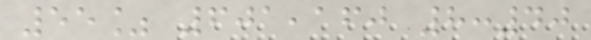55% 601,160 8:40
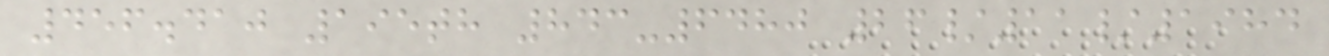456.410 195th 843-6480 26/11/1984
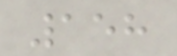158
